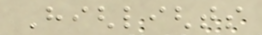Highlights
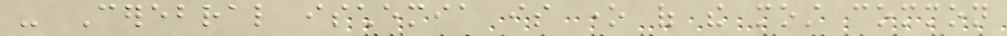- Cerebral ischemia is one of the most common
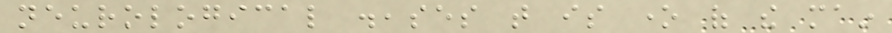neurological diseases that is one of the main
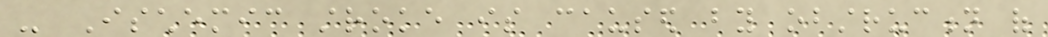- Ischemic stroke is caused by obstruction of
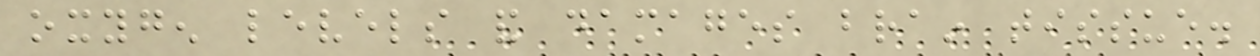oxygen levels and damages brain tissue.
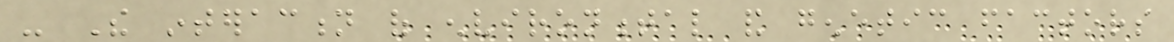- The interaction of environmental and genetic factors
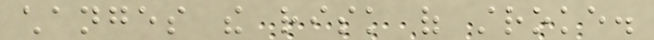changes the risk of stroke.
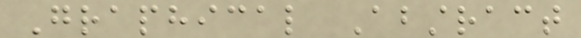Graphical Abstract
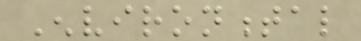Environmental
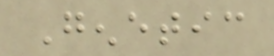Genetic
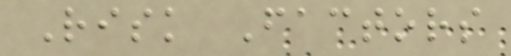Risk Factors
